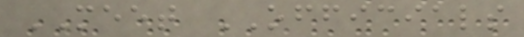MEET OFFICIALS
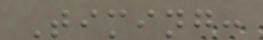Timing:
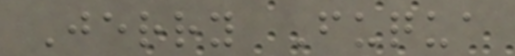Jerry Fuqua
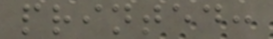printed:
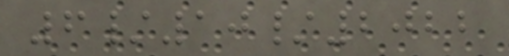6/10/2022
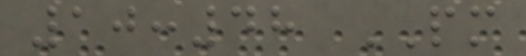10:48 PM
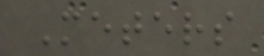Meters
